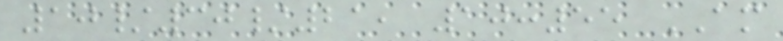10/30/21, 10:55 AM
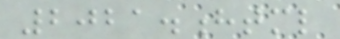2021.html
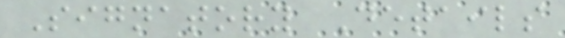Signatory Details
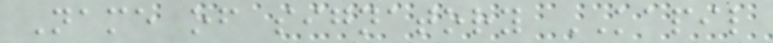Name of signatory KAPIL
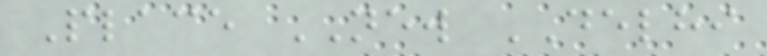Place NEW DELHI
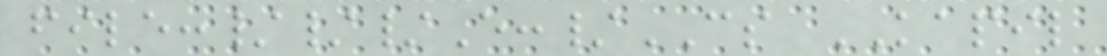file:///E:/CS KAPIL
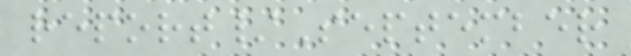report/September
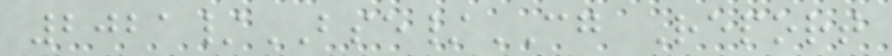2021/BSE/CG Report
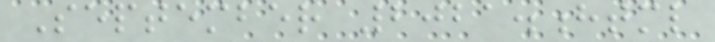September 2021.html
